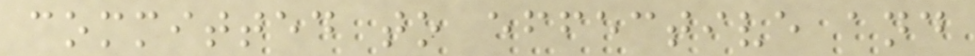committed to effective and
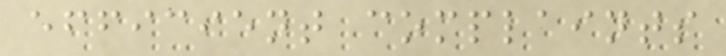efficient complaints
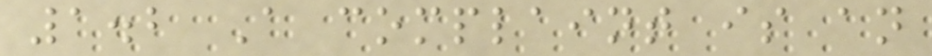1.2 A complaint is an
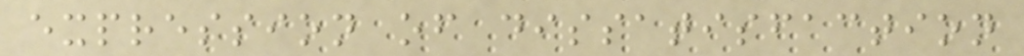expression of dissatisfaction
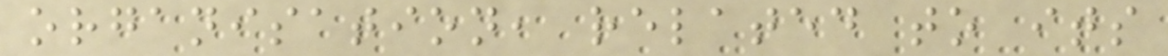organisation, related to its
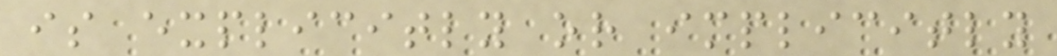is explicitly or implicitly
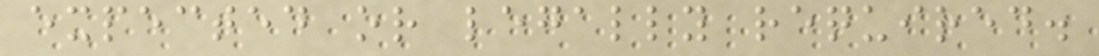expected or legally required.
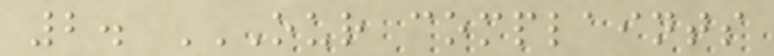2. OUR COMPLAINTS
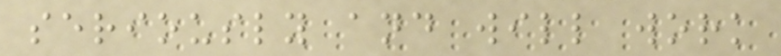seriously and will work
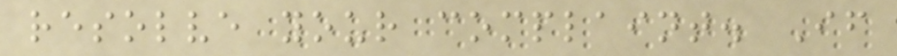resolve your complaint. If
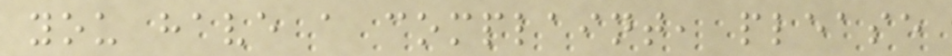you have a complaint, please
